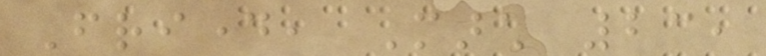Friday, March 23,
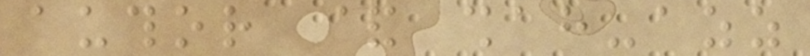author & shah-azz
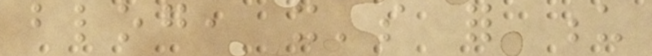blog, it's for u
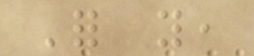For you,
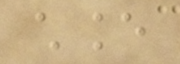chance
